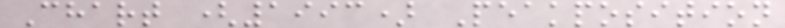Chart (1993) Peakposition
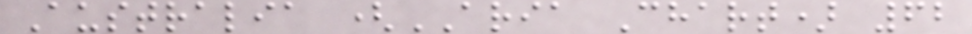Australia (ARIA Chart) 62
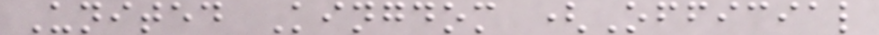United Kingdom (Official
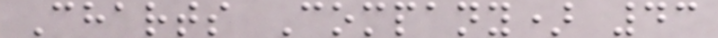Charts Company) 43
